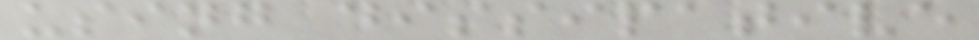using dissipative
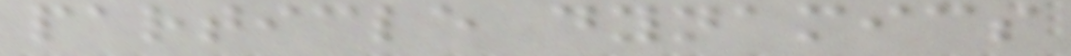particle dynamics
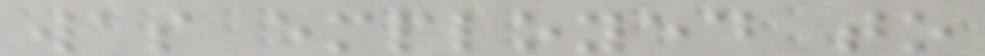was employed to
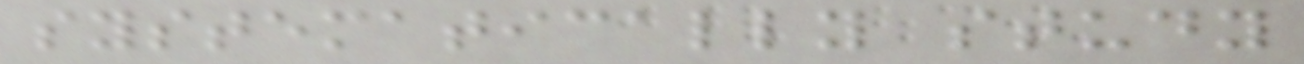systematically study
